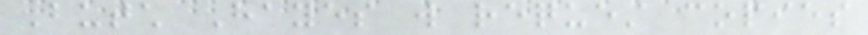Butch Hayes will request copies
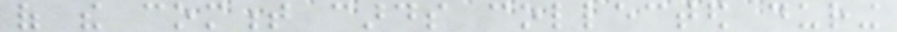of the comment cards collected during
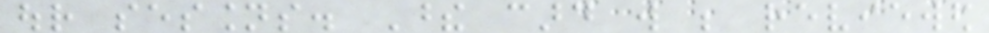our sessions. These card will be reviewed
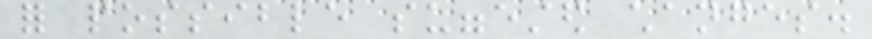for possible suggested changes.
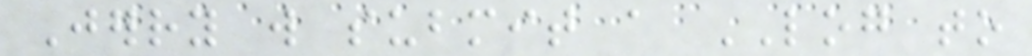Jerry will submit a LOG to
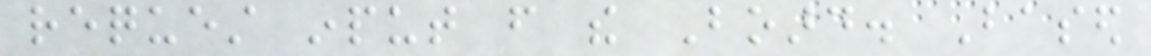request input from the Board. Based
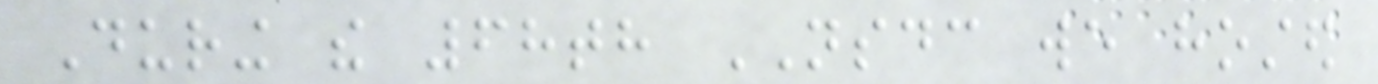During the 68th NSDC we hosted
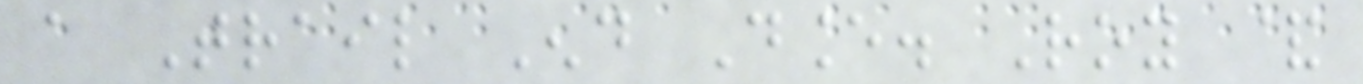a Trail End Dance. Roy &
